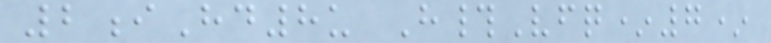2iHd8u H#Vfq*7*
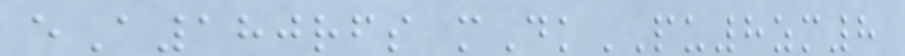eA180rfs mDkPU8zm8
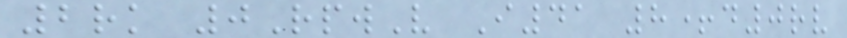2rk 0RpwV I41 8+d0rv
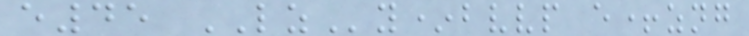e45 LZy*bvvp e+zng
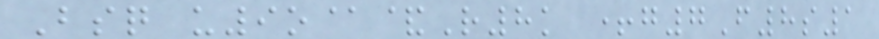Bsq u9o@&R8k +g7F8s1
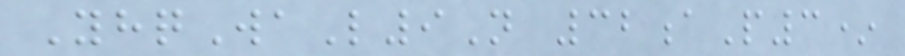YhqWaL9N 32aP3*
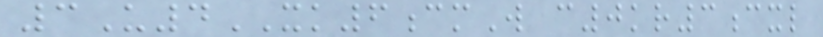3U4XK6cmW c0kr3cxl
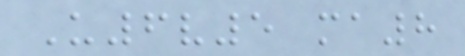U6v5 ma8
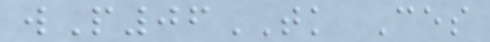wP06TK Ces
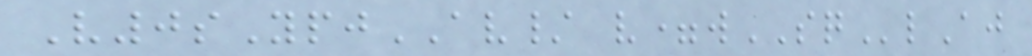V0sYpjAV/ v=wSQlAj
